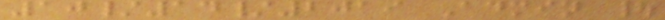10/14/2019 Admin |
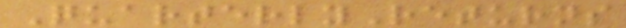QuarterlyReturns
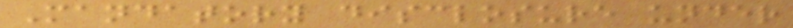Mandatory disclosure under
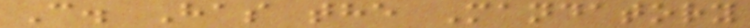C. Has the Mandatory
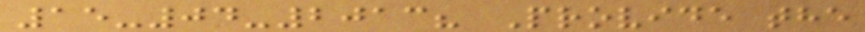15-04-2013? Provide the
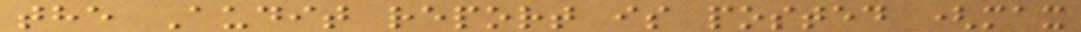the Audit report is posted (max
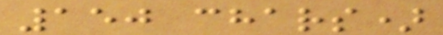150 chars)
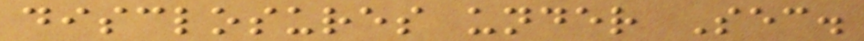disclosures under Sec.
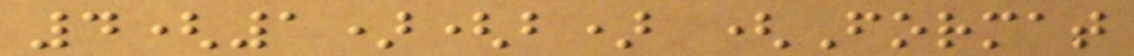4(1)(b) (Format
